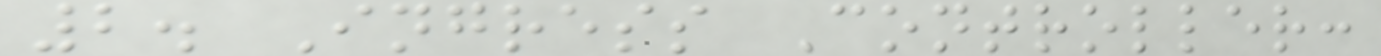2. Ingress Controller:
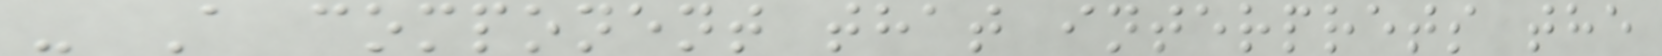- A component that interprets the
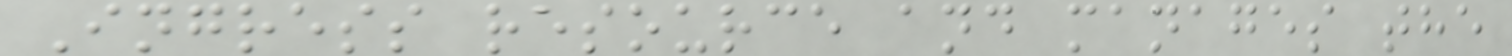Ingress resource and manages the
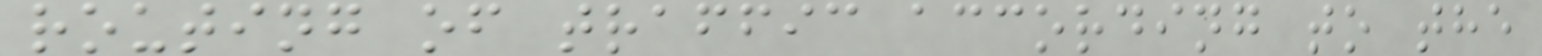routing of traffic according to the
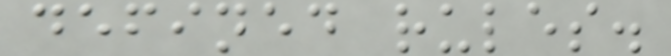defined rules.
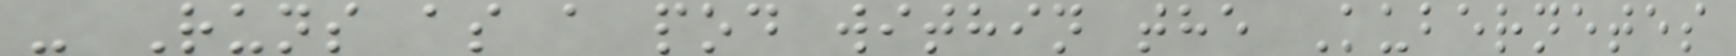- Runs as a pod within the Kubernetes
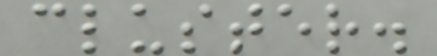cluster.
